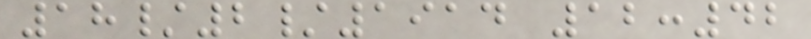18/2/1914 12:42
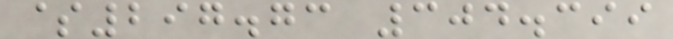$297.73 304.399
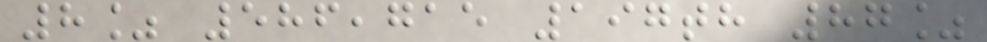8% 586,715 197th 87%
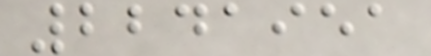2241951
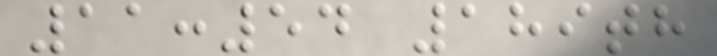11:54 189th
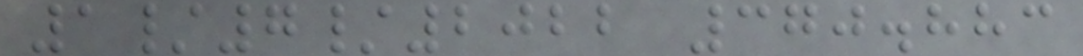1/7/2022 370.883
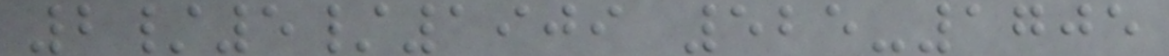2/5/1909 525-1705
